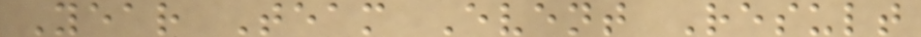Year Team Event Result
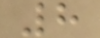8
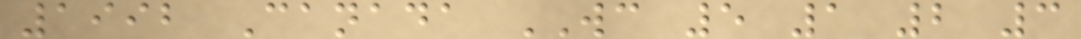1992 Canada WC 5 1 2 3
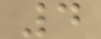4
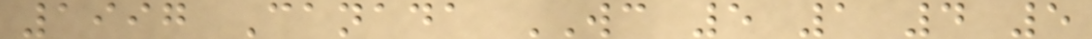1997 Canada WC 5 1 4 5
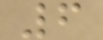6
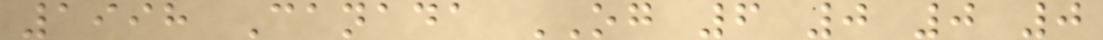1998 Canada OG 6 0 0 0
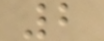2
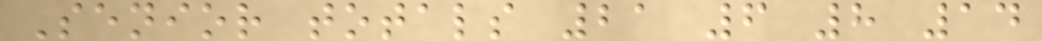Senior totals 21 6 8 14
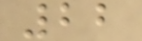22
